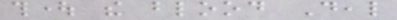thought the blood Deal
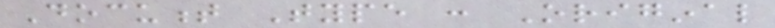Document Type : Original
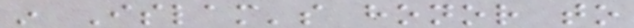in Islam's honor to
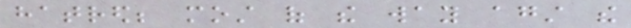hatred; most of the way against the
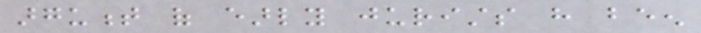argument of early jurists have been
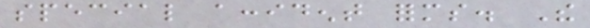special accident forms. The
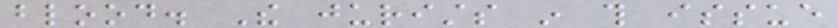blood. The jurists in this issue
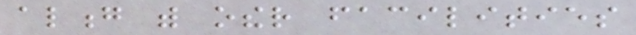along with other facilities
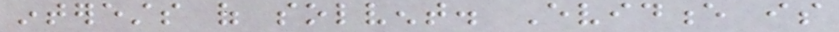interests of solvent. Evidence is
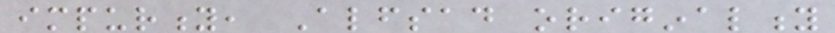impurity, Alfsad originality
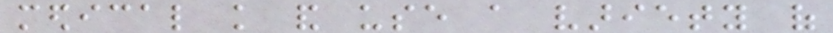medical knowledge and use a variety of
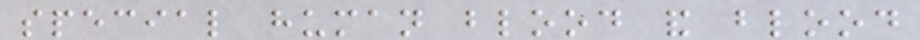special human blood and blood
